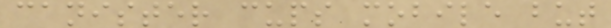canister cups mobile but
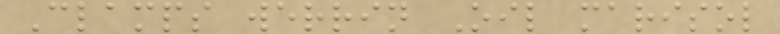Clamps werrin Oil marisol
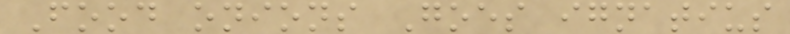Food onions Goes ignatius
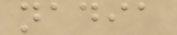nadia
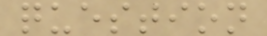question
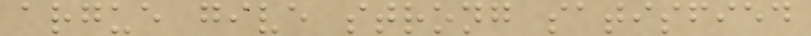argue give strong satisfied
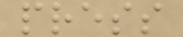press
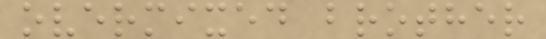overmixed brother
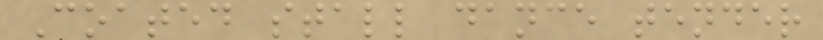Coated stall dance tender
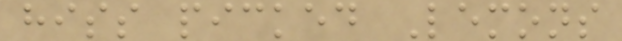hiss picked Lemons
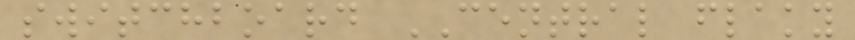switchboard CENTRAL flaky
